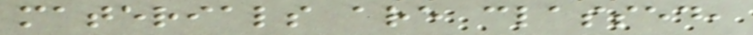materials are classed,
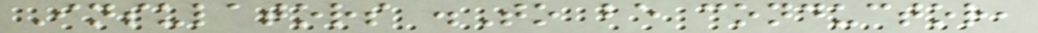Insulators .To be conductor,
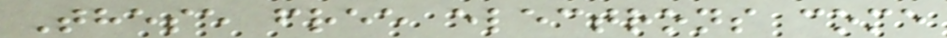These free electrons come
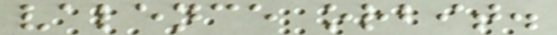valence orbit.
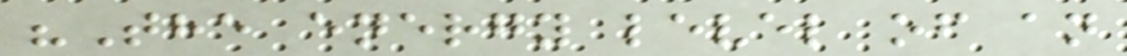"The energy level of an
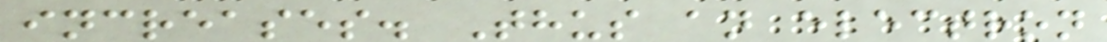increases. Thus an electron
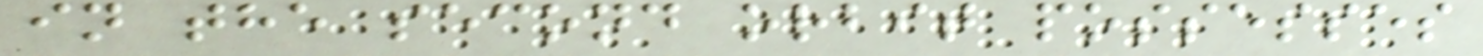in the second orbit possesses
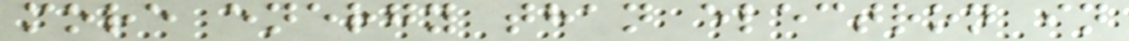more energy than electron in
